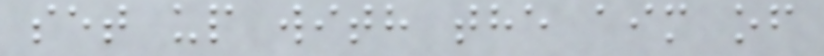set up with the aim of
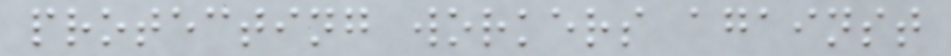protecting workers against
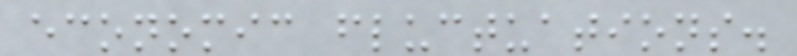economic fluctuations.
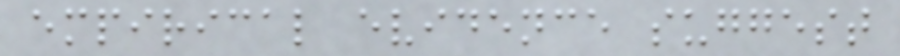empirical evidence suggest
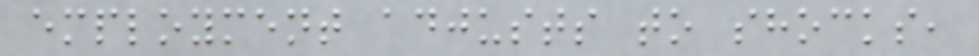employment adjusts to shocks,
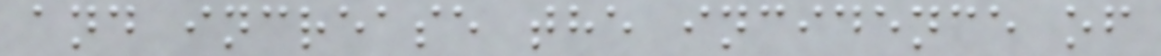and increase the incidence of
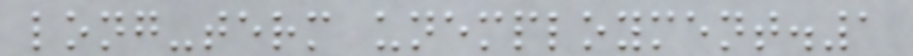long-term unemployment.1
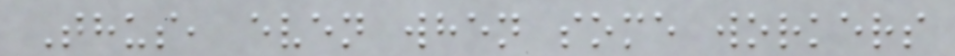Thus, even when some workers
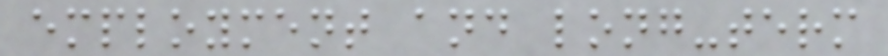employment and long-term
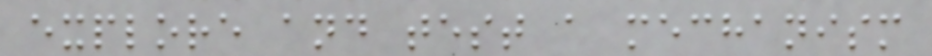explore and test a mechanism
